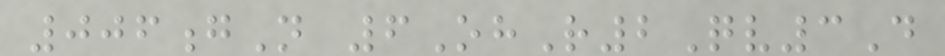006gN 6OhR2Qv3D
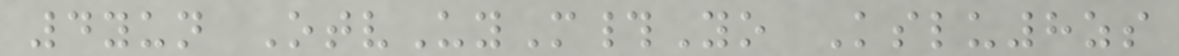4yun OtvUyM#Yo Kslu8zs
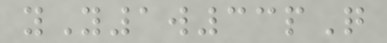yY1w33pQ
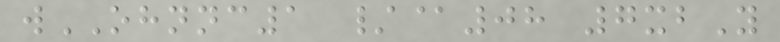wOHNNC1 /@08 7xbY
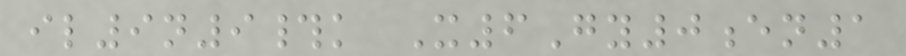il9n9#k X6Gy0en1
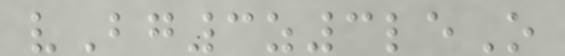vBg3z3leO
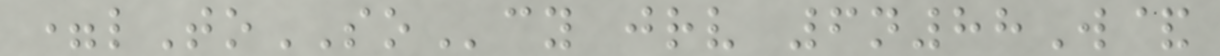=lToSOcy jrv 6n88W&
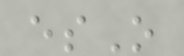esO
